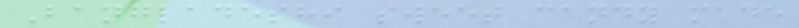Bangladeshi sweet candy made
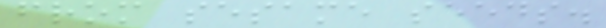from sesame seeds.
